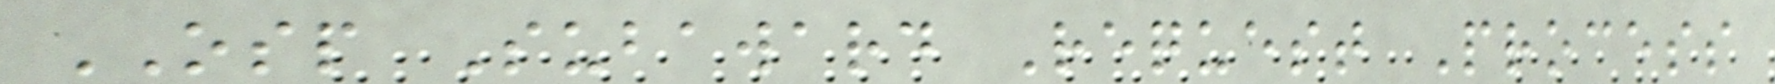OSP Subaward Request Process
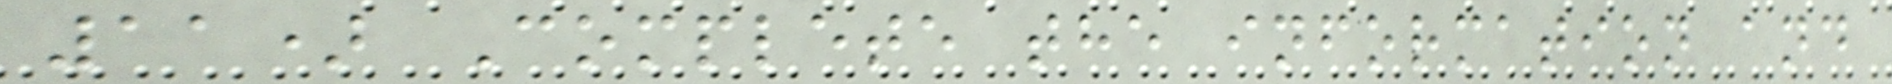11) Complete the information and
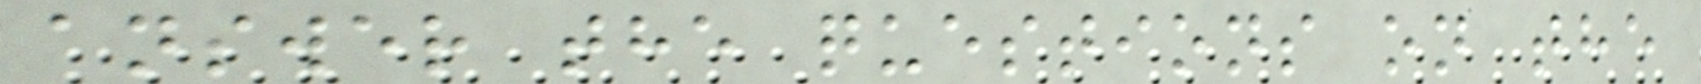answer the questions on the
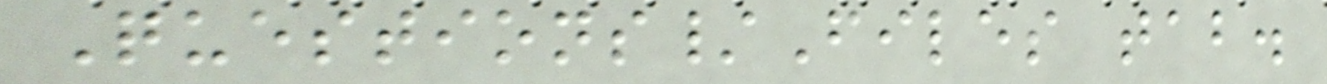Questions/Files tab.
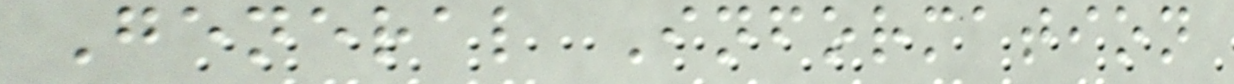General Information
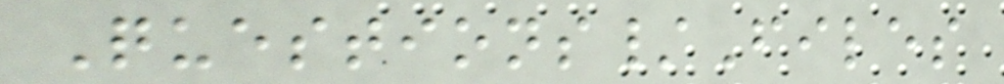Questions/Files
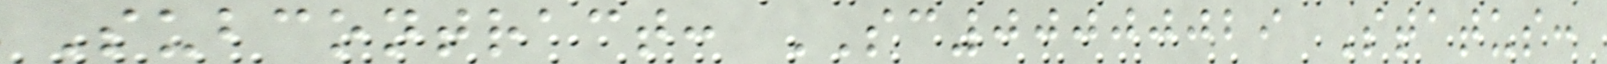Subcontract: SC00000029 Status:
